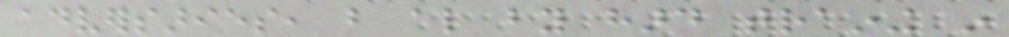adversaries, but also by hard training in
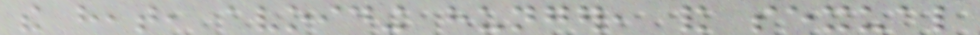the heat, avoiding hunger, and sexual
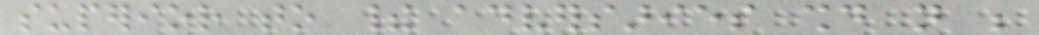superior to their adversaries should not be
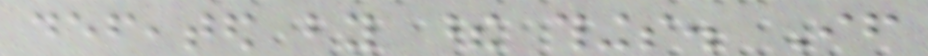defeated by these things. If
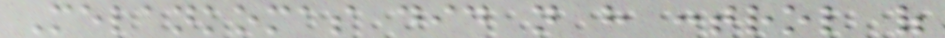Melankomas did not have control of
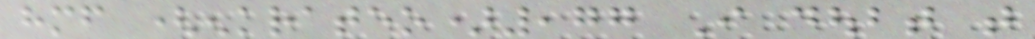himself (enkrateo),77 I doubt that
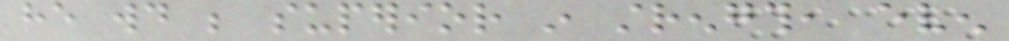he would be superior in strength, even
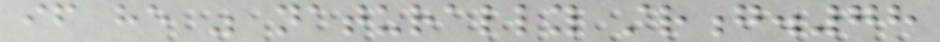if he was naturally strong.78
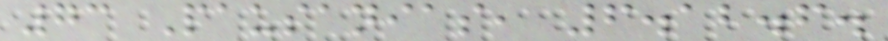73 Pausanias, 6.12.6.
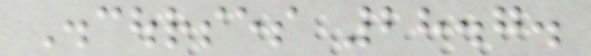Discourses 28.7.
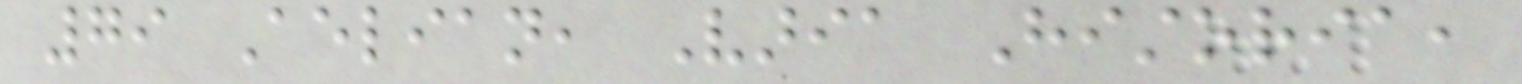79 Aelian, Varia Historia,
